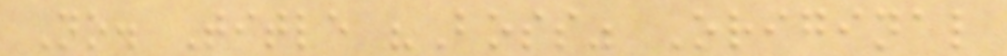No. Title "Boss" Original
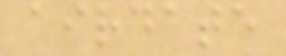airdate
